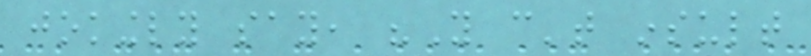jokingly say, "You can't insult
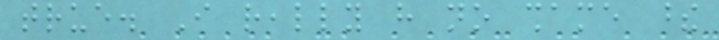true. I really have no shame these
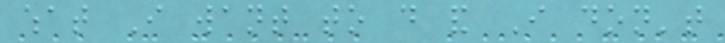what I want to do and I don't
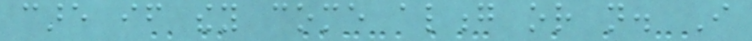care if they come along or not. I
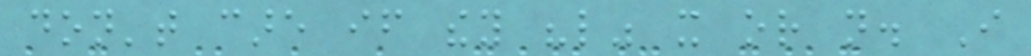don't care if they "like" it or not. I
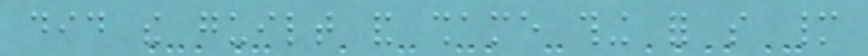did the guilt and shame thing for so many
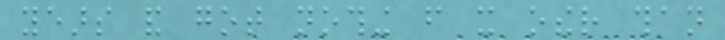years and got nothing from it other than
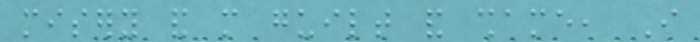misery and more guilt and shame, I
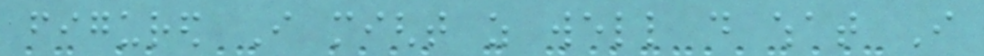figured I might as well do what I
